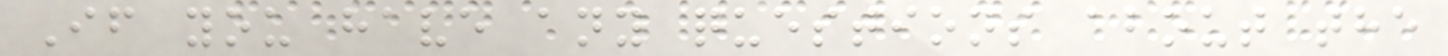If you have any questions about the
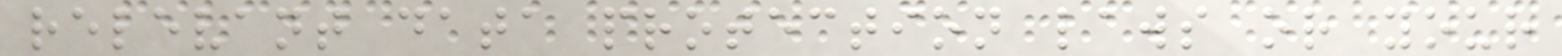relevant data protection laws or your
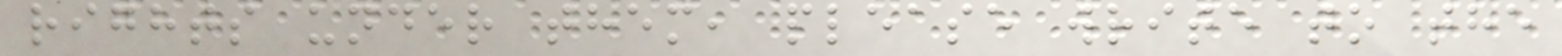rights under them, please write to the
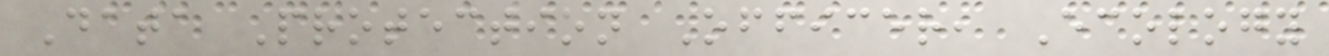Data Protection Officer, Ecology
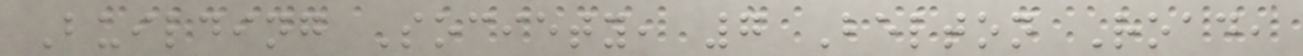Building Society, 7 Belton Road,
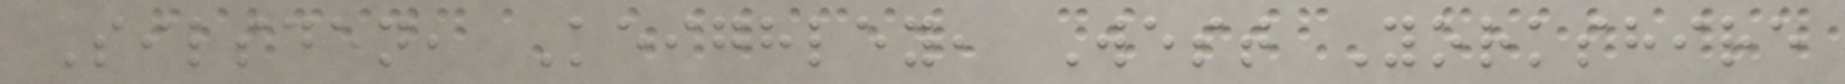Silsden, Keighley, West Yorkshire
